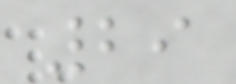29
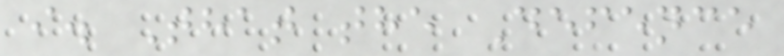i. That the Defence
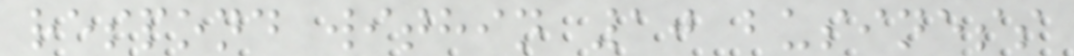respond within 10 business
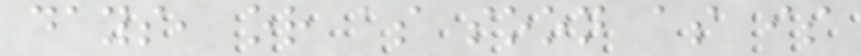days, or as soon as is
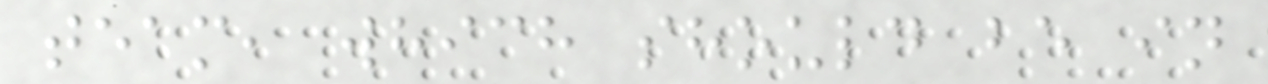team, which should be in
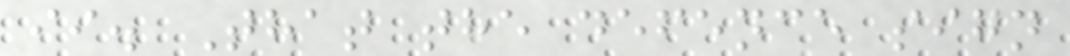ii. That the defence sign
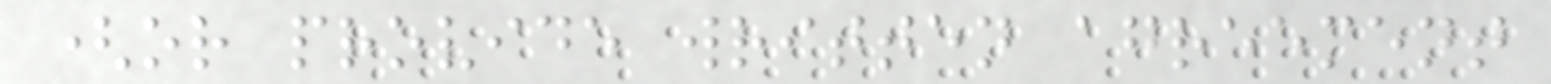(or provide written agreement
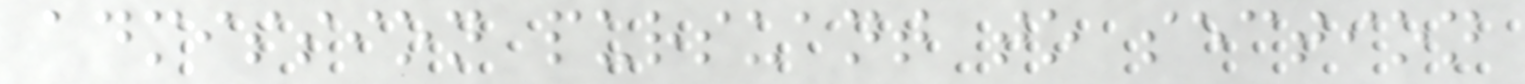admission pursuant to section
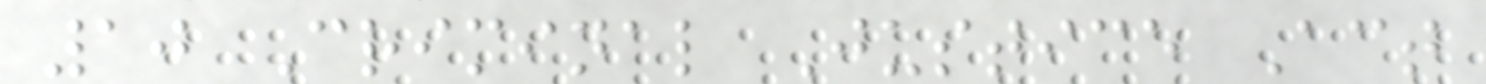10 Criminal Justice Act
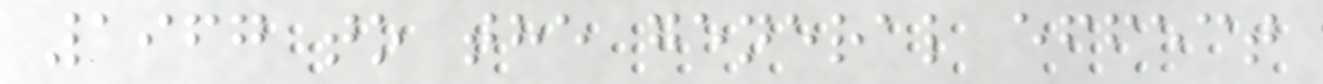1967 to the general effect
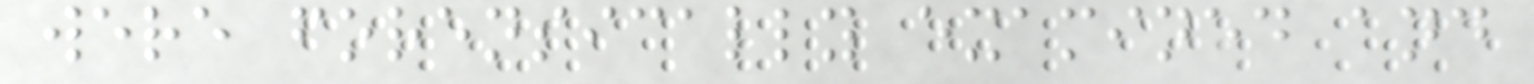were forensically examined and
